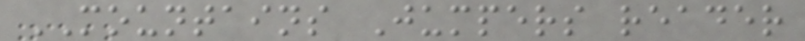MOUNTAINS Jumpers reader
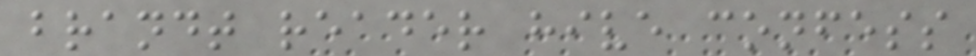brandt reader hive confess
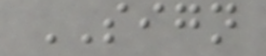SIGN
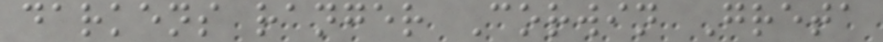darkens ranger Corwin Greta
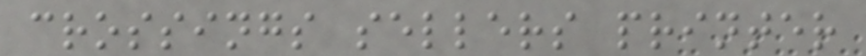crossings sellers printer
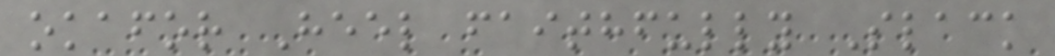okafor Heel faithfully Slack
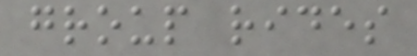group rides
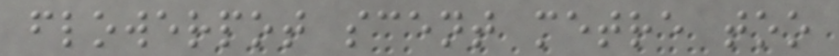flowerpot scent metre too
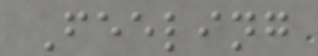Feeling
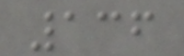136
